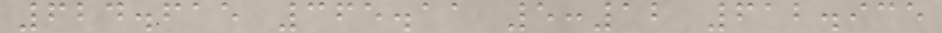624.615 365.11 5:12 612.935
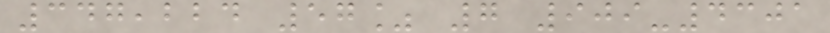347,224 57% 7 909-4301
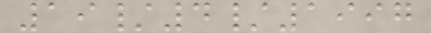19/4/1997
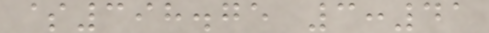$398.75 3:41
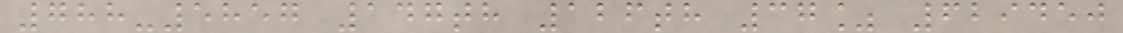788-5857 147th 126th 37% 629450
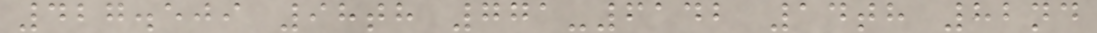427.509 98th 771-6142 14th 82nd
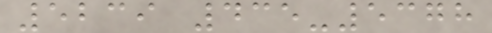5239 435-5378
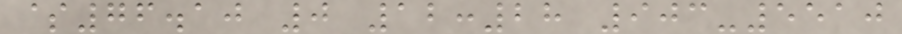$76.10 0 12:28 903-5510
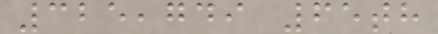325,749 65th
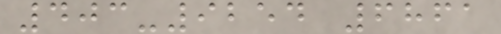403-9254 6861
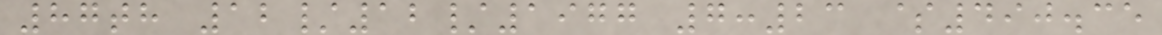87th 12/12/1977 7:23 $490.35
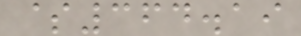$364.19
